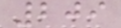209
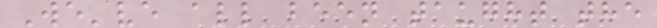We've all been taught the
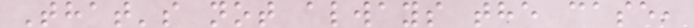That's not always the case,
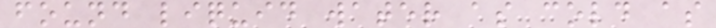found liquid water as cold as
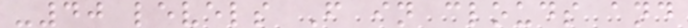-40 levels F in clouds and
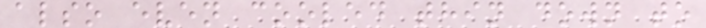also even cooled thin down to
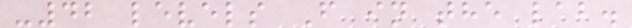-42 levels F in the lab.
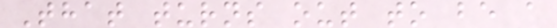That turns out to be a
